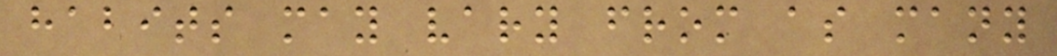habits may vary from as many
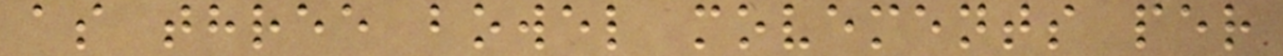as three bowel movements per
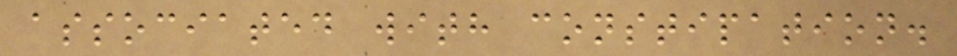associated with constipation.
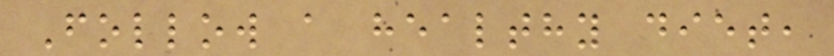Follow a healthy diet,
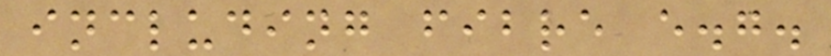including fibre e.g.
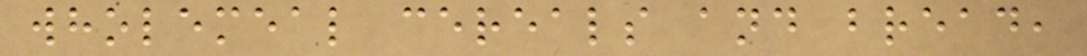wholemeal cereals and bread,
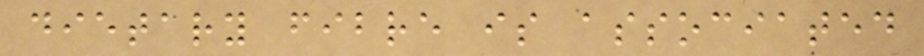dietary fibre is associated
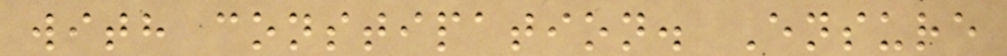with constipation. Ensure
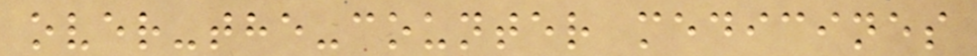over-the-counter medicines
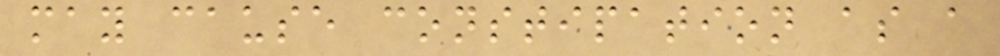may cause constipation as a
